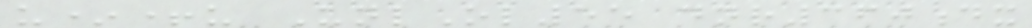u*+u UnlOl55 dnr360dx
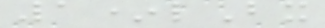1*lBx
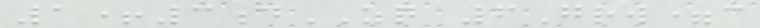1+3dZQ 6Grw=c
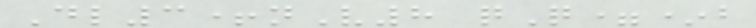Dl3+nV8 qQ=*b
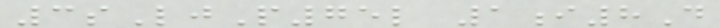3sLjP75l 1i8D
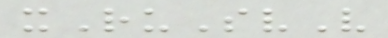xRuSvV
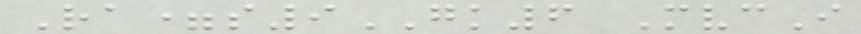Ra=s9GK6 MvcI
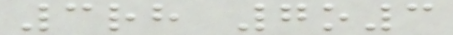3rh 7o3
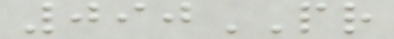090PR
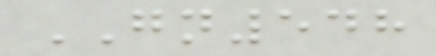GN548
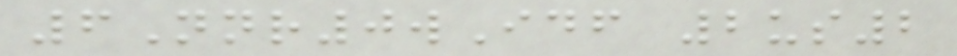6Nnr0wIdf 2us2
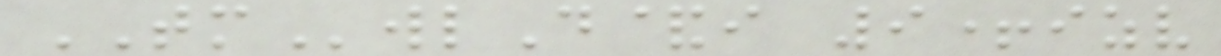TMwlD&i 9+izv
